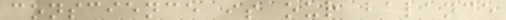conscience is our balance
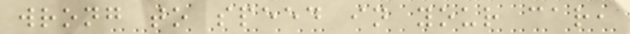wrong to speed in your car,
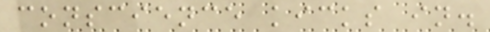conscience kicks in.
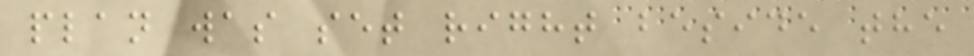plan was set right beside the
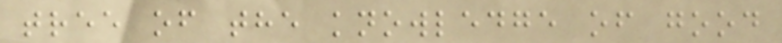tree of the knowledge of good
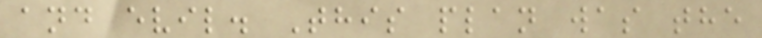and evil. This plan was the
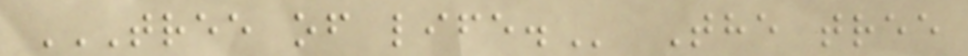TREE OF LIFE. The tree
